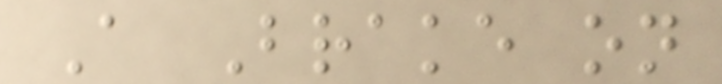A Brake on
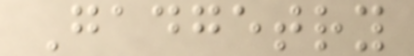Gadgetry
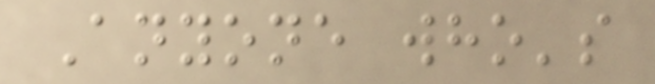Anyone who's
